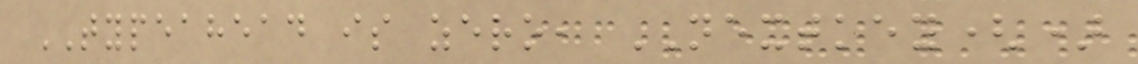TYPEAHEAD is zero, NEXTKEY()
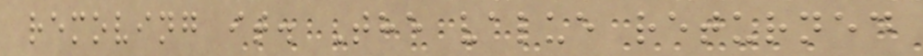removing it. The value returned
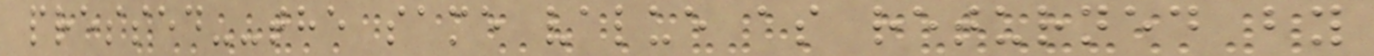pressed--the same value as returned by
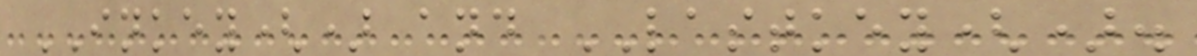INKEY() and LASTKEY().
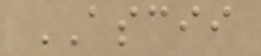ASCII
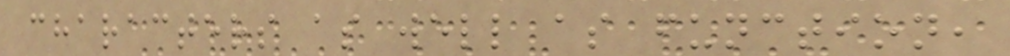characters as well as function,
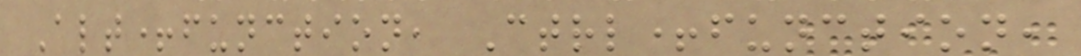Alt+function, Ctrl+function,
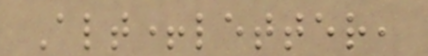Alt+letter,
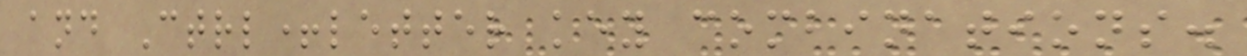and Ctrl+letter key combinations.
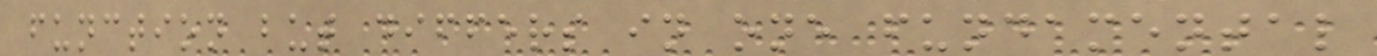function but differs in one fundamental
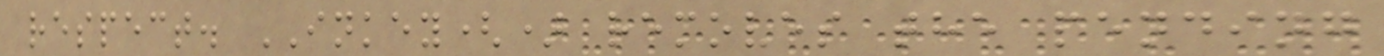respect. INKEY() removes the pending
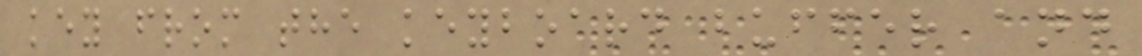key from the keyboard buffer and
